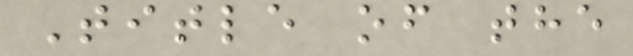Title of the
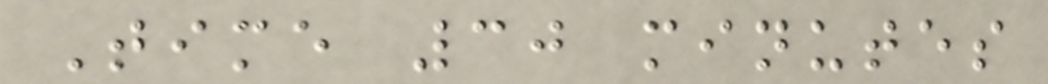Time 30 minutes
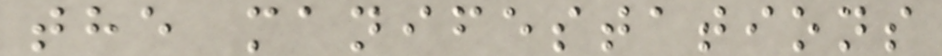the manifestations
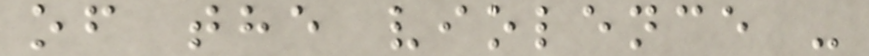of the violence -
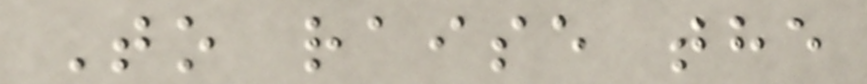To raise the
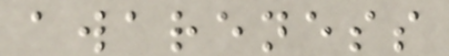awareness
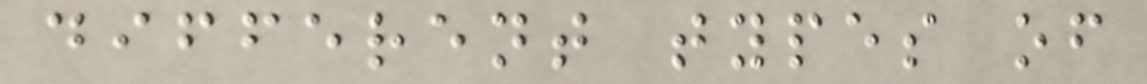different types of
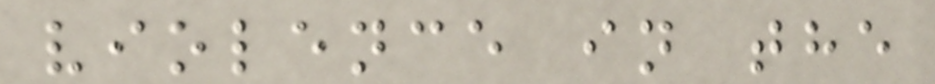violence in the
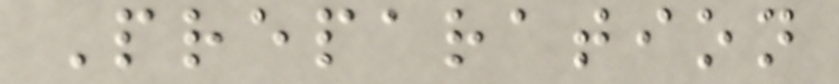Preparation
